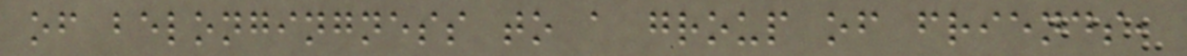of belongingness to a group of friends,
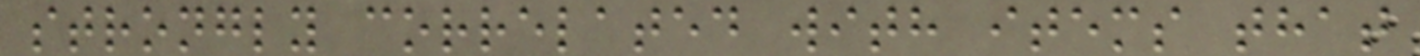strongly correlated with items that
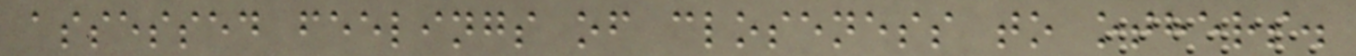assessed feelings of closeness to others.
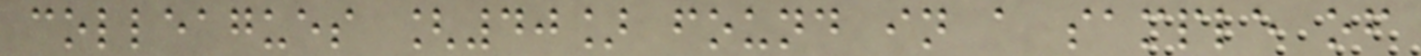colleagues [40] found in a sample of
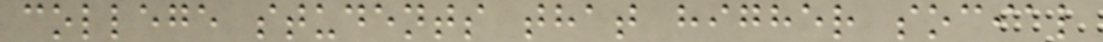college students that higher social
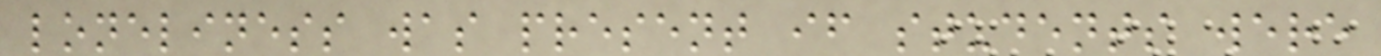loneliness was present if students were
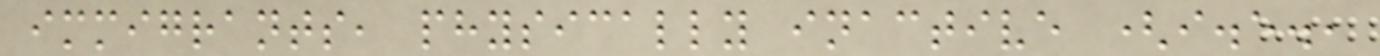immigrants, physically inactive (i.e.,
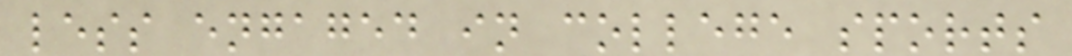less engaged in college sports
